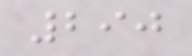290
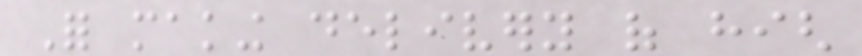For making delivery of high
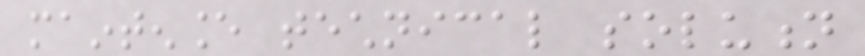maintenance technical solution
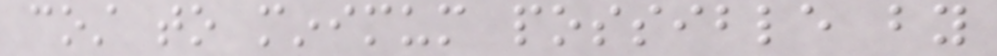cost to minimum possible by
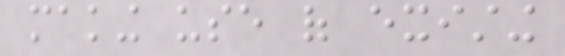making use of existing
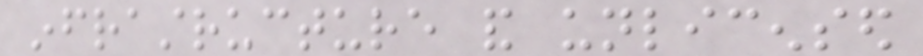infrastructure and unlicensed
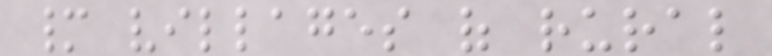many villages of rural
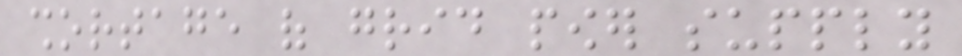shortage of grid power supply
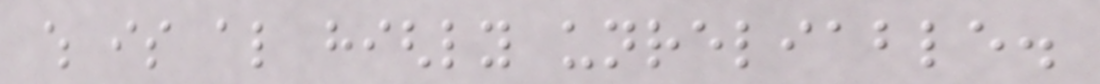which is also highly unreliable.
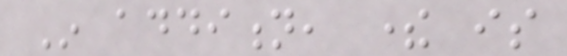In addition, there is
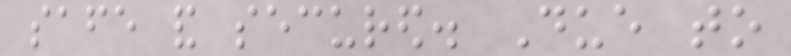safe and secured. Due to
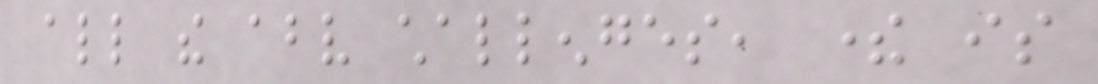all the above challenges, there is
